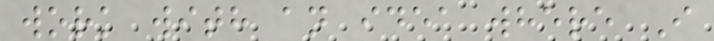work with an idea where I
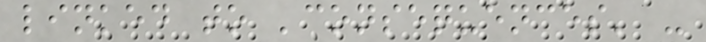linked to 'consequences' -
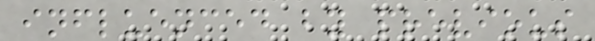influenced by previous
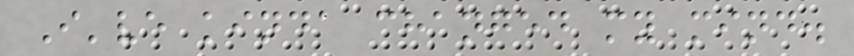I've kinda changed my mind.
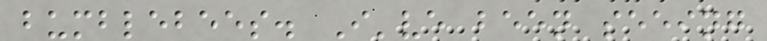bumblebees. I've been seeing
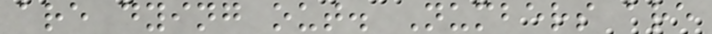are dying out. Numbers are
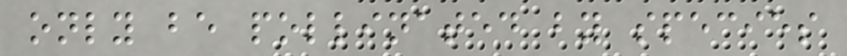only be pollinated by species
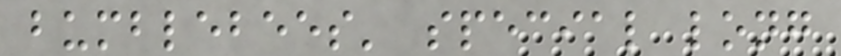bumblebees' special long
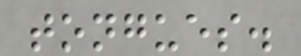tongues.
